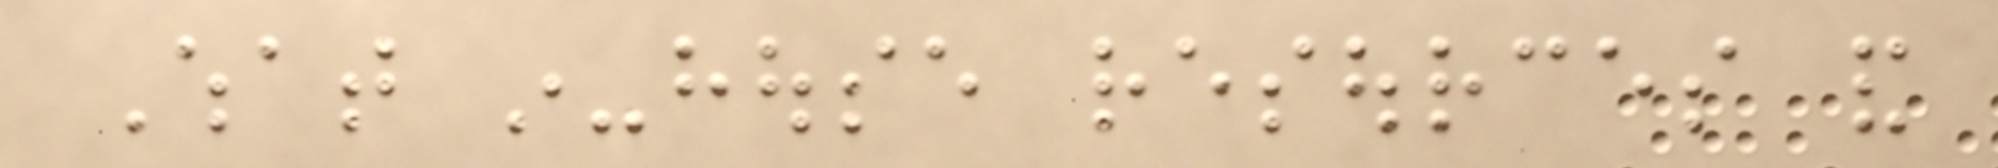What in-house resources and
